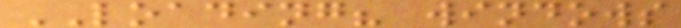LOADING? windows
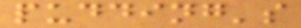pudding's
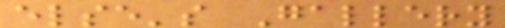else's Gallery
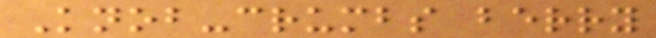Knob-crumbs berry
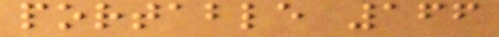portable 166
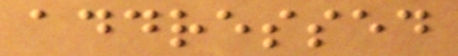addressed
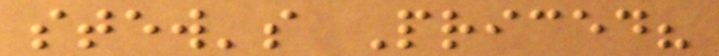stew's Priced?
